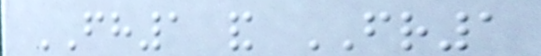FH1 and FR1
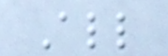All
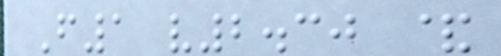F1 v2.30 &
